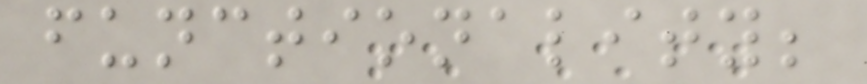functionality;
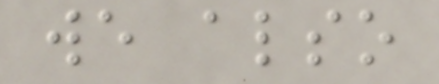we also
